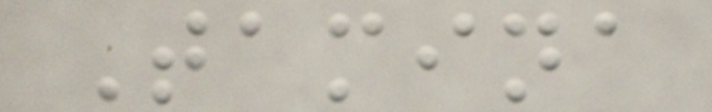Tamina
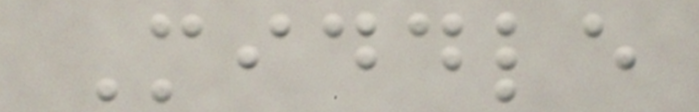Middle
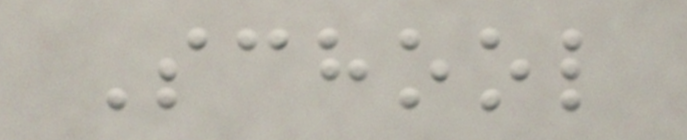School
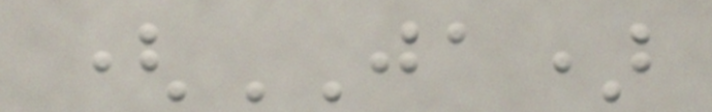(JA)
